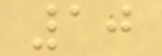10
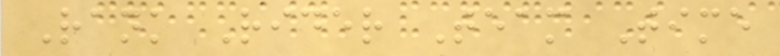Rank Rider Team Time
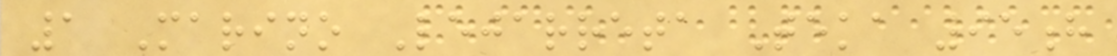1 Marino Lejarreta Teka 95h
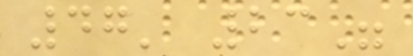47' 23"
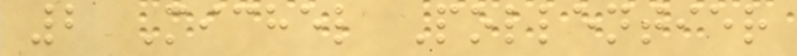2 Michel Pollentier
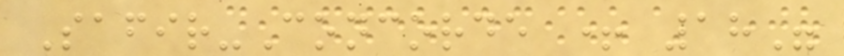Safir-Concorde + 18"
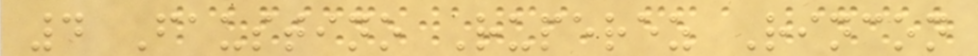4 Faustino Ruperez Rincon
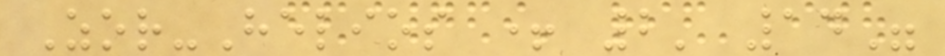Zor-Helios + 2' 14"
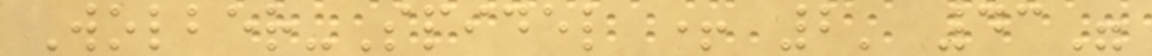Wolber-Spidel + 2' 43"
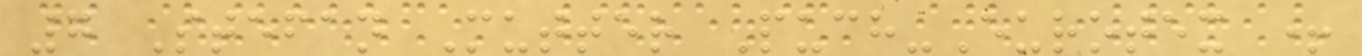7 Stefan Mutter Puch-Eurotex +
